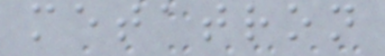metatron
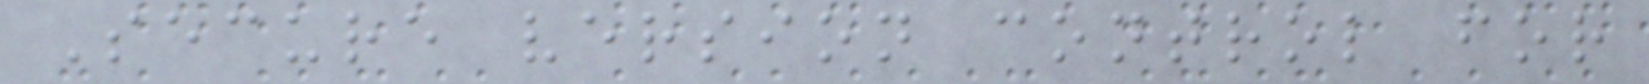Secure version control for
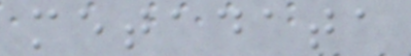metadata
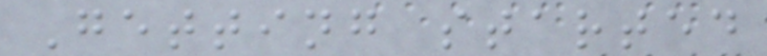Getting started
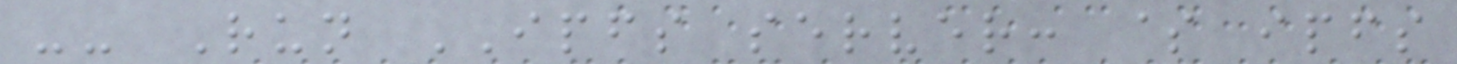-- Run IPFS server: $ ipfs
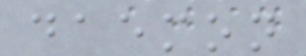daemon
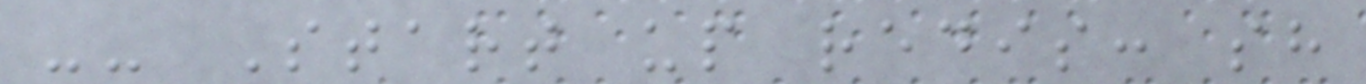-- Start up redis: sh
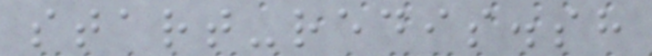start-redis.sh
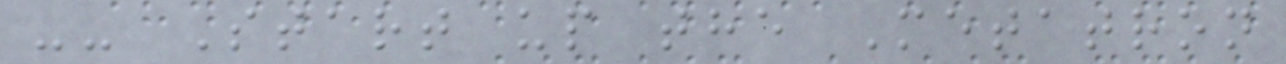-- Start up the Metatron
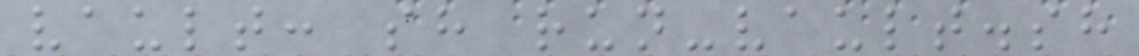vault: sh run-vault.sh
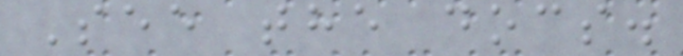See the docs.
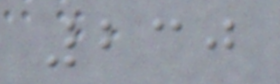230
